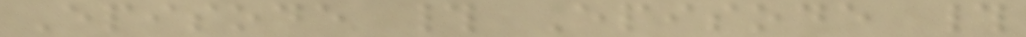Episode # Episode #
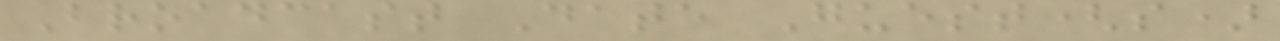Broadcast Date Guest(s)
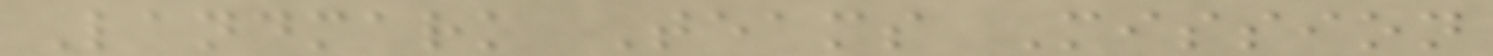Landmark Teams Mission
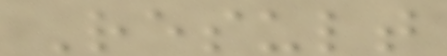Result
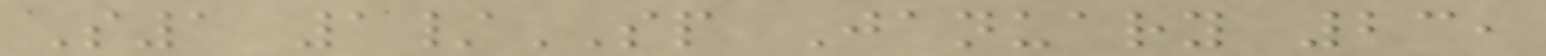S1 1/SP January 23,
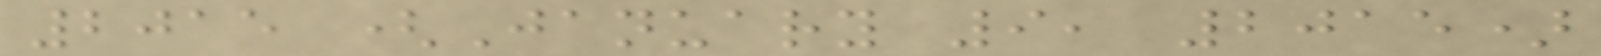2015 (January 9, 2015)
